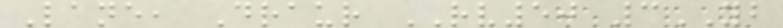Lane, Draur RV50 3YB
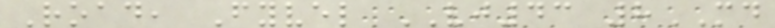Road, Fyvel VJ43 8MD
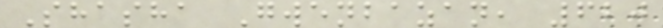Shasha Gwenbazan, 620
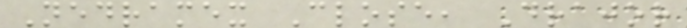Nedramex Close, Drajor
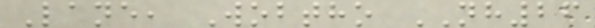Lane, Wobtho NH26
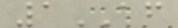1AF
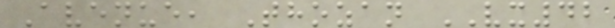Avenue, Thozan VX42
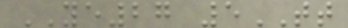YE27 5TT
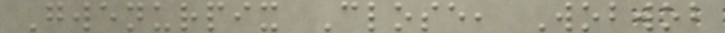Gwenurpix Close, Wobwob
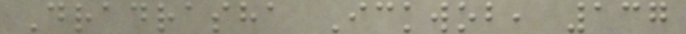Dradrasha Ickwob, 137
